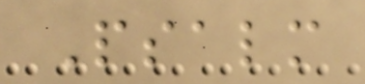Psalm
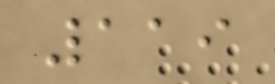119
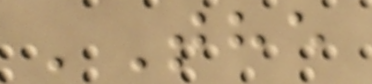'The
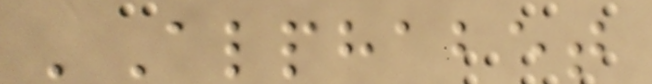'Alphabet
